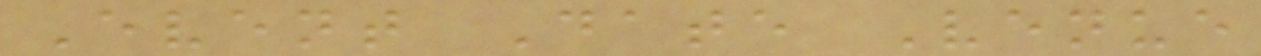Event Date Venue
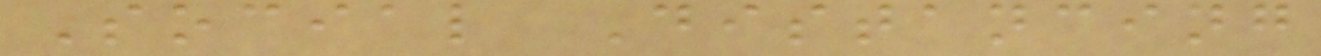Social Distancing
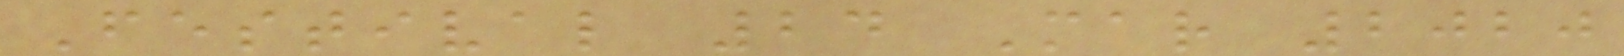Festival 24 Mar 2020
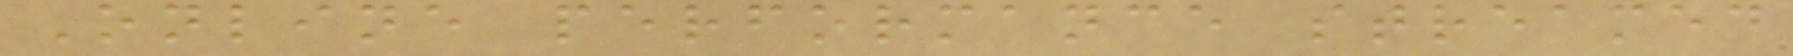Online performance streamed
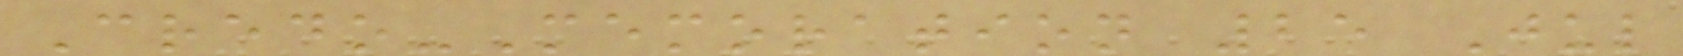Credo-Memoration 25 Jul
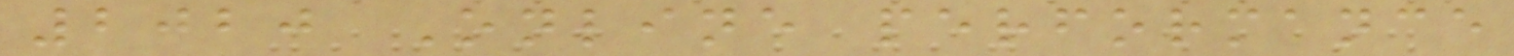2020 Online performance
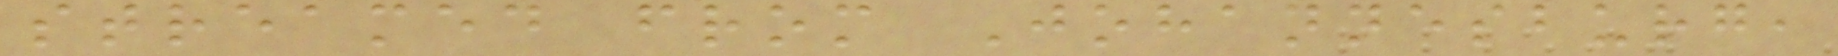streamed from Johannesburg,
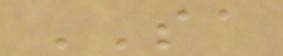SA
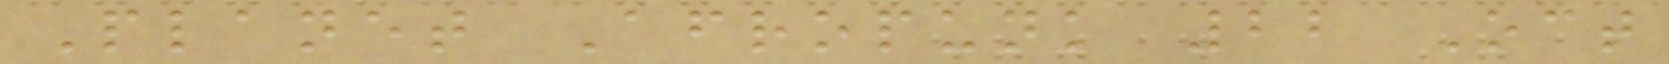Planet Afropunk 22 Oct
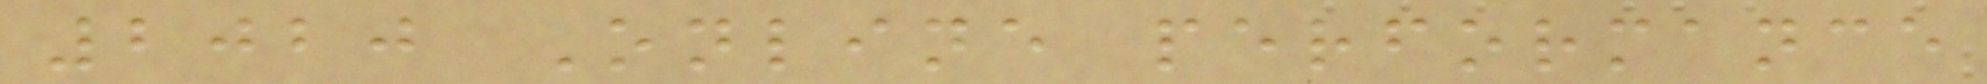2020 Online performance
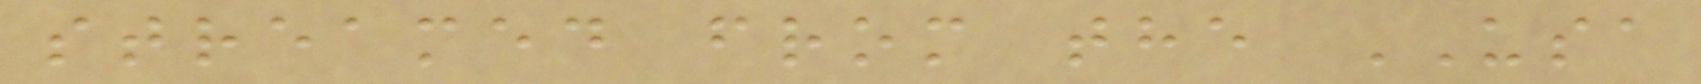streamed from the USA
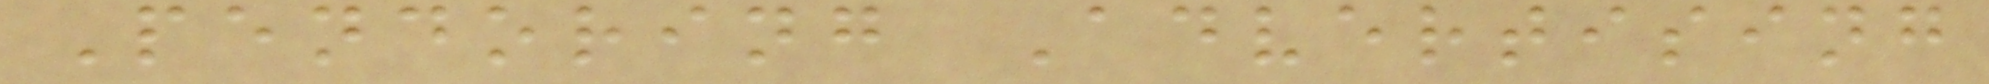Pendoring Advertising
